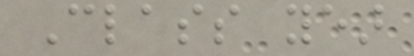Class year
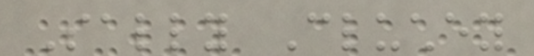Sally Cluchey
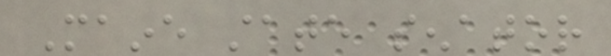Maine state senator
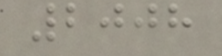2008
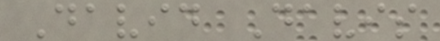David Davis
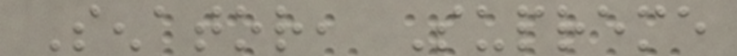Senator, Supreme
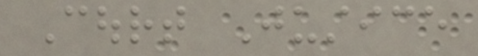Court Justice
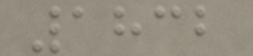1832
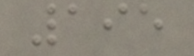195
